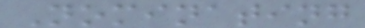Nominating
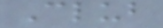Club
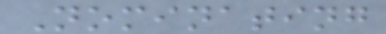Nominating
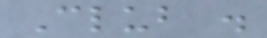Club .
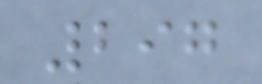297
